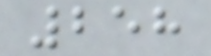258
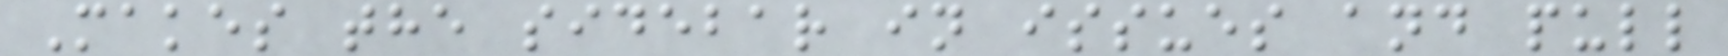Makes the sidebar in issues and pull
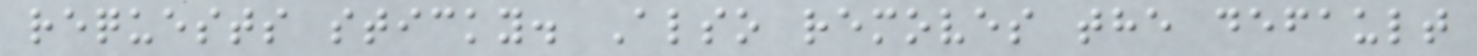requests sticky. Also removes the default
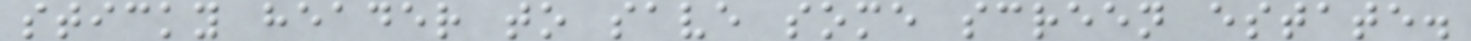sticky header to save some screen estate.
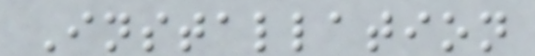Installation
